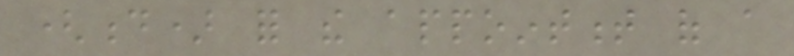(d) for the appointment of a
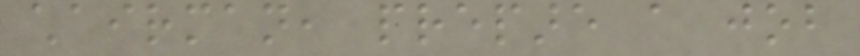chairman, prepare a job
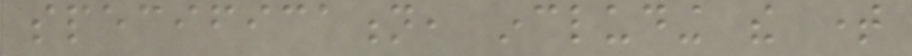specification, including the time
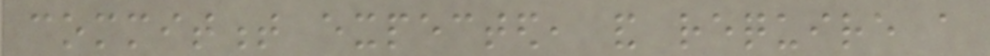commitment expected, and require a
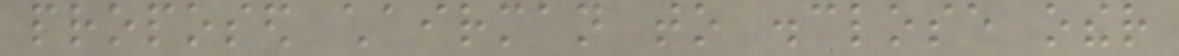proposed chairman to disclose other
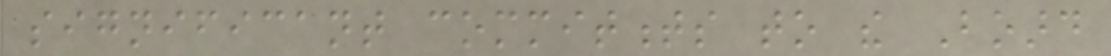significant commitments to the Board
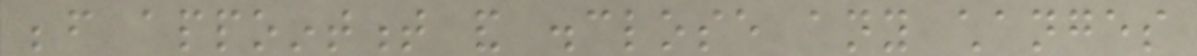before appointment and disclose any changes
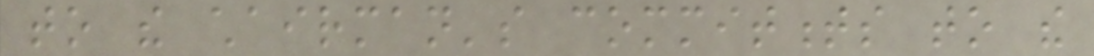to the chairman's commitments to the
